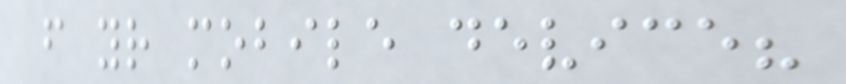from your mobile device?
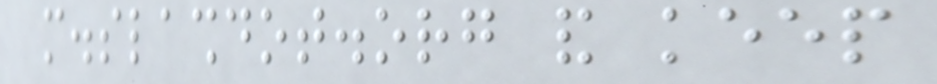m.slashdot.org and keep
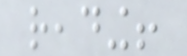reading!
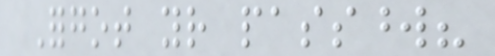Forgot your password?
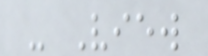- View
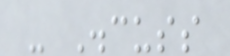- Discuss
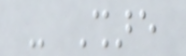- Share
